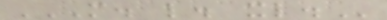M. L. XL.
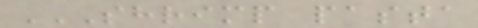SHRIMP PASTA
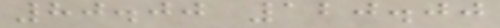80.00 120.00
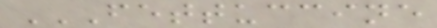FETTUCCINE
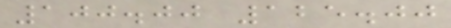100.00 125.00
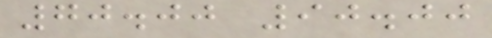70.00 90.00
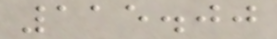115.00
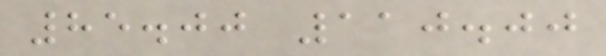85.00 110.00
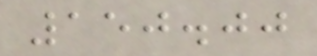150.00
